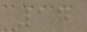14
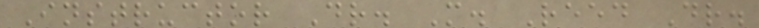Instructor Dr. M. Reed Dr.
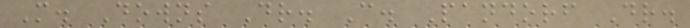M. Downs Dr. C. Pandorf Dr.
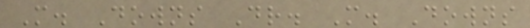M. Downs Dr. M. Downs
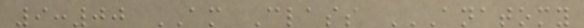9:00 AM Class ANATOMY
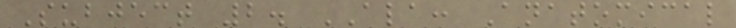Subject 2. ALA: Anatomical
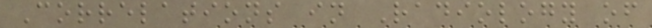Correlations in Radiology of
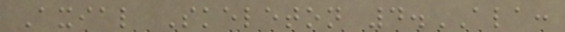Axial Skeleton 4.ALA:
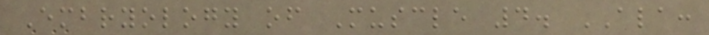Embryology of Muscle 4. ALA:
